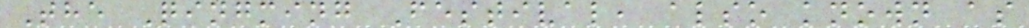The Qingming Festival, also known as
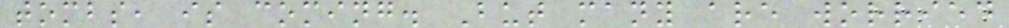tombs, is coming. But many are worried
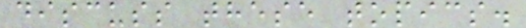discuss these topics.
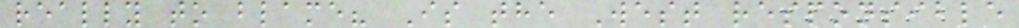really to blame? Is the West responsible
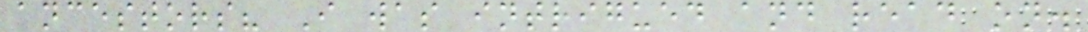ancestors? I was intrigued and read on.
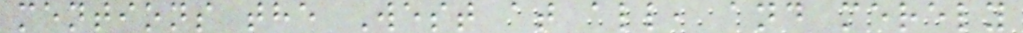mentions the West at all, and merely
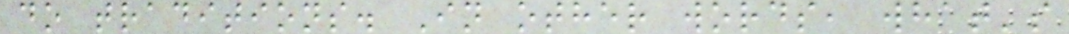do traditions. In other words, what's
